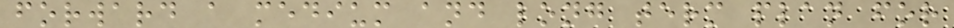forward a medium and long term plan for
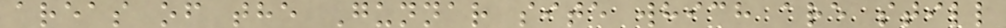areas of the Gunnar site which are still
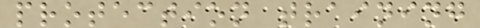protection training
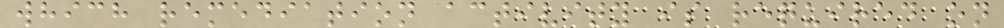which remediation activity is required on
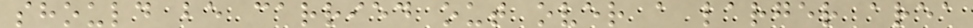should be carried out over a larger area
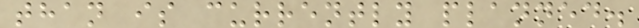than is currently planned.
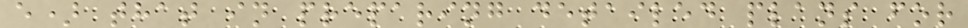e) that in preparing detailed plans for
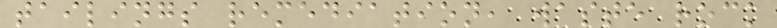tailings remediation, waste rock
